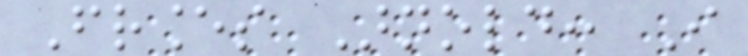Frances Arnold: I
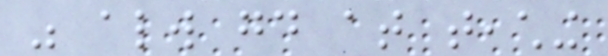was always good at teaching
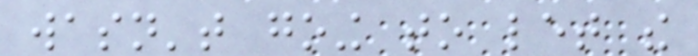wasn't going to let the
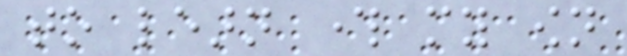to learn through my own
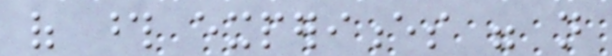of those experiences were not
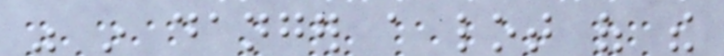was in danger a lot of the
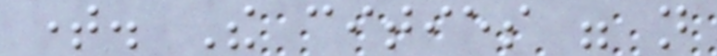time. The cities were not
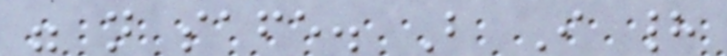were not safe. But I had
